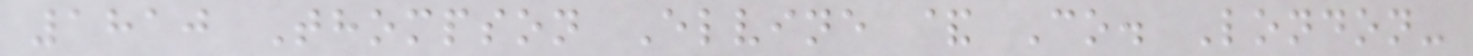1810 Thompson Elvine & Co. London-
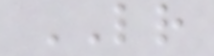LR
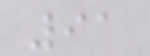91
